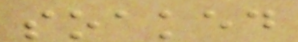soaked
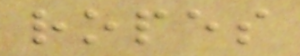ropes
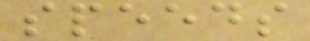speeds
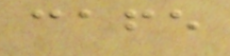cafe
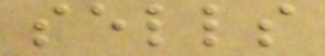sells
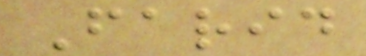Farid
